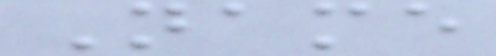Name
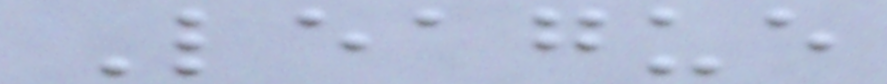League
